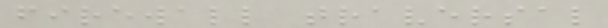firewall traversal
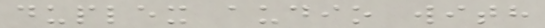duplex audio with
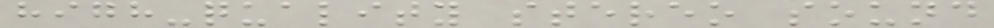high-quality stereo sound
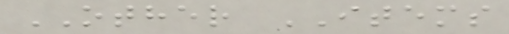OTHER ITEMS
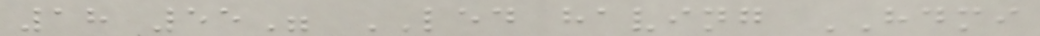18 55" LED having HDMI
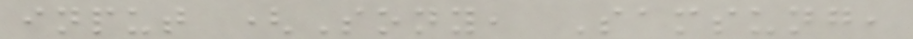input (Sony, Samsung,
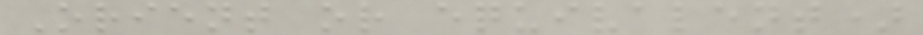Orient or equivalent)
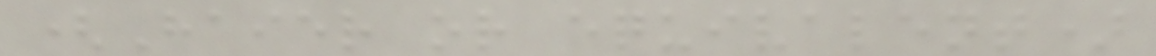(Haier or equivalent)
